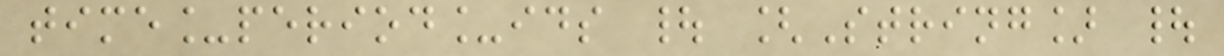time_period_ids | [String] |
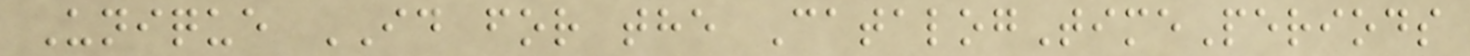Unique ID for the CatalogTimePeriods
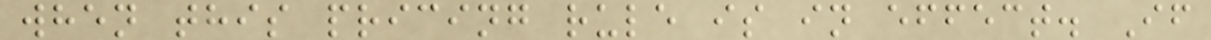when this pricing rule is in effect. If
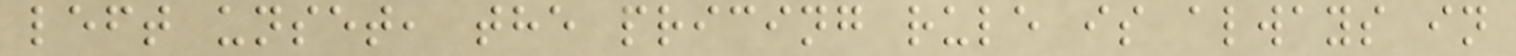left unset, the pricing rule is always in
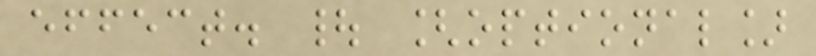effect. | [optional]
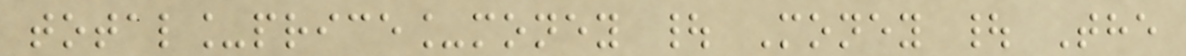total_price_money | Money | The
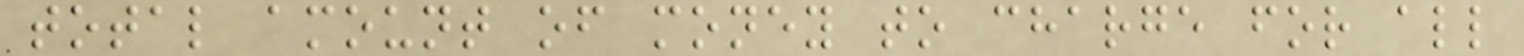total amount of money to charge for all
